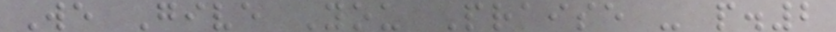We Give You Praise - p.2
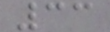33
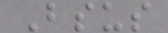Bsus
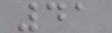41
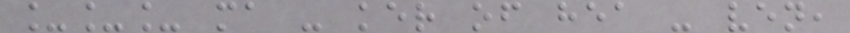___ ma - ker of hea - ven,
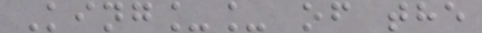King__ of the
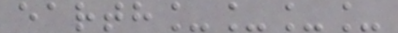earth____
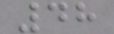48
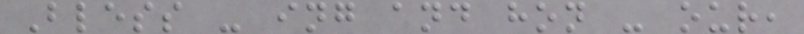Bless - ing and hon - our,
